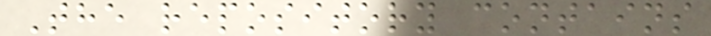The repository contains
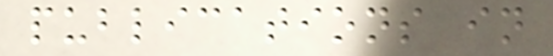publications in
